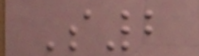S2
